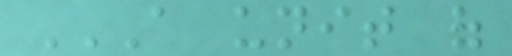A UNIT OF
